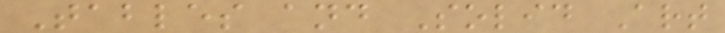Tables and Solid Art
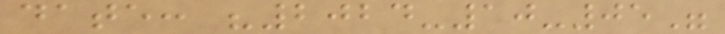date: "2024-10-05"
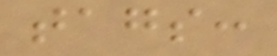tags:
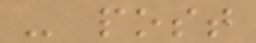- post
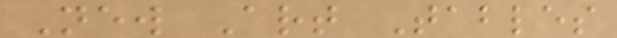New Art Tables
